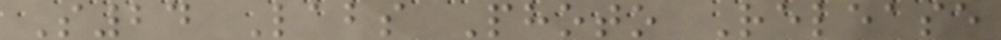S24 Labs Photo Release
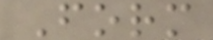Form
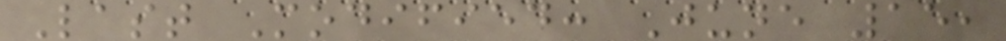Last Modified: June 15,
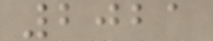2021
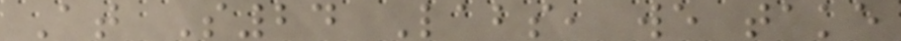At S24 Labs, we take
